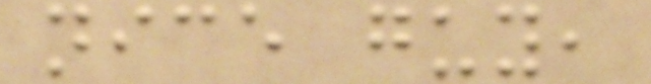nice guy,
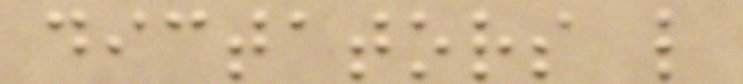dictators like
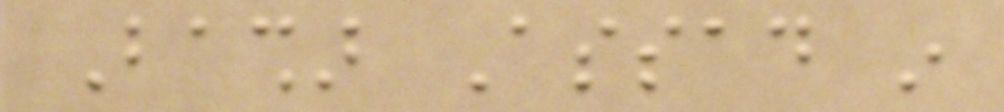Bashar Assad in
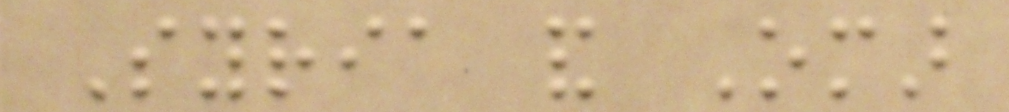Syria and Omar
